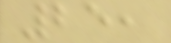25,
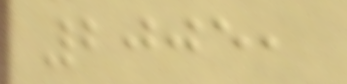2005,
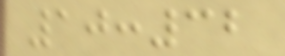10:32
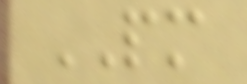PM
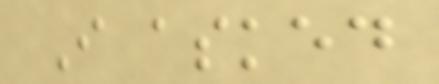I asked
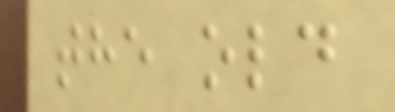the old
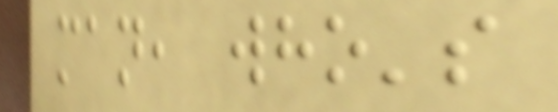man, who's
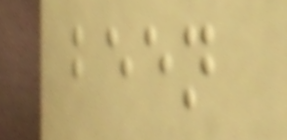been
